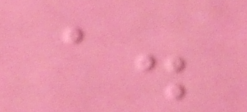a.
